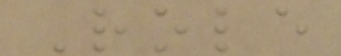Role
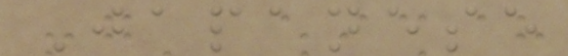Japanese
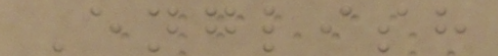English
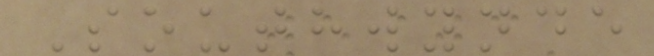Southwynde
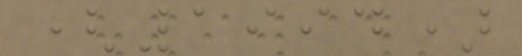(1994)
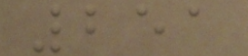251
